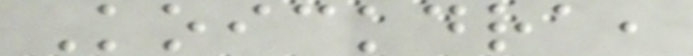Koickdra,
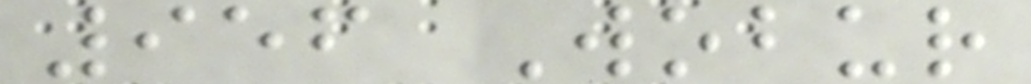956 Wobur
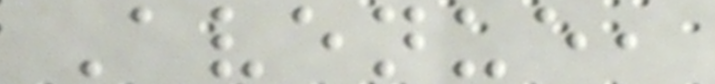Avenue,
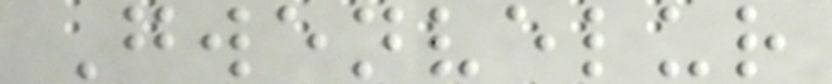Gwenvelur
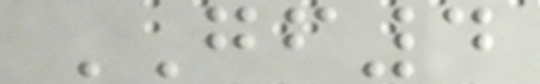GF4
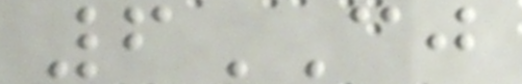6CJ
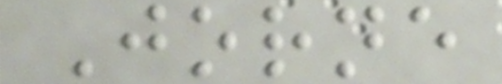Jorne
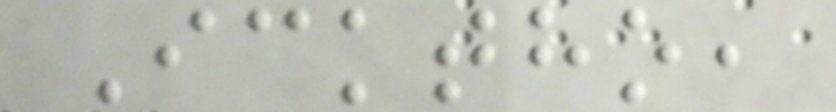Icktho,
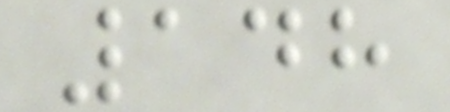148
